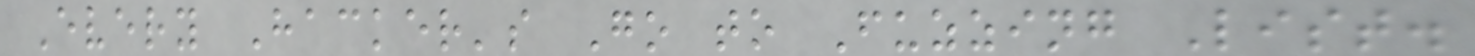Every Hacker's Go to Fuzzing List.
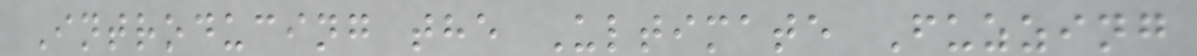Introducing the Ultimate Fuzzing
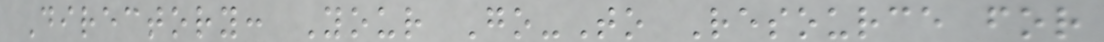Directory: Your Go-To Resource for
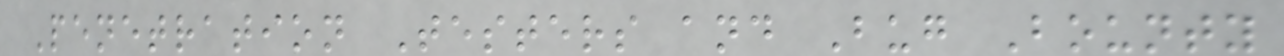Penetration Testers and Bug Bounty
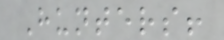Hunters!
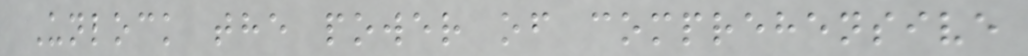Unlock the power of comprehensive
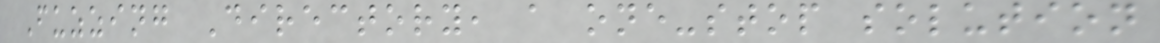Fuzzing Directory, a one-stop solution
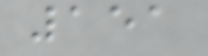151
